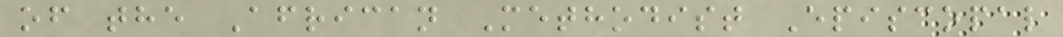of the African Methodist Episcopal
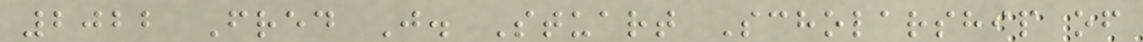2022 Fred J. Stuart Scholarship of
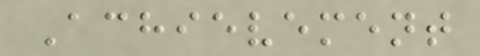Achievement
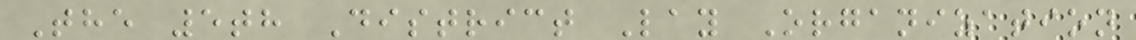The 5th District Lay Organization
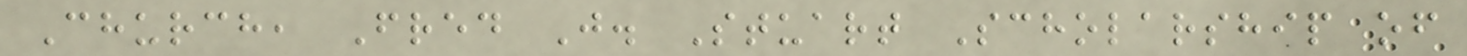Church, Fred J. Stuart Scholarship of
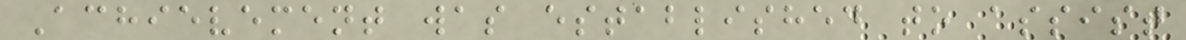Achievement was established to assist
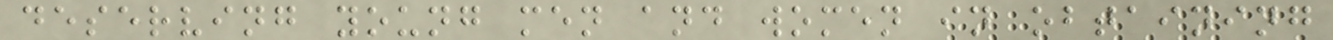deserving young men and women in obtaining
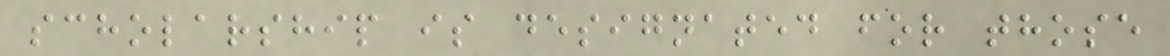scholarship is designated for those
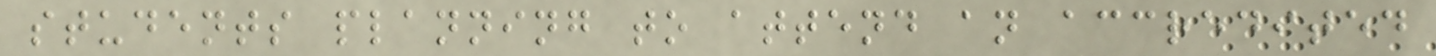students planning to attend an accredited
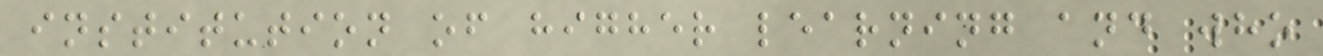institution of higher learning and who
